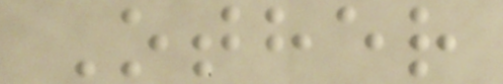Other
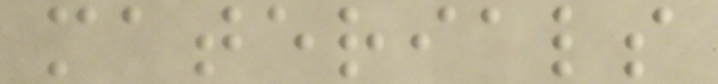materials
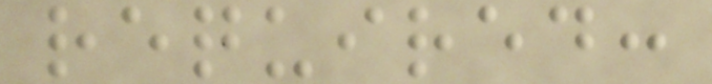required:
